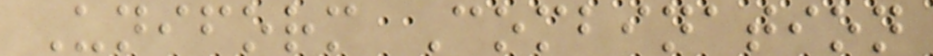Uniform Combination
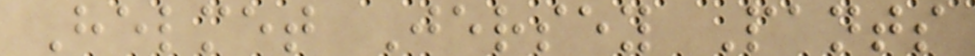Helmet Jersey Pants
